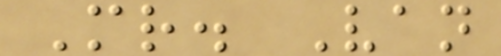Mr. Van
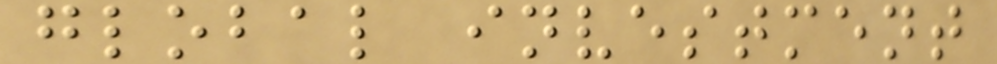global investment
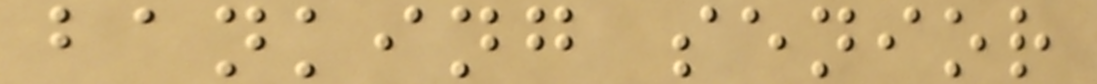banking senior
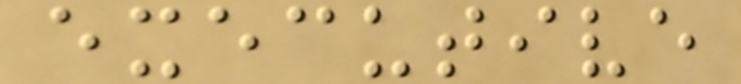executive
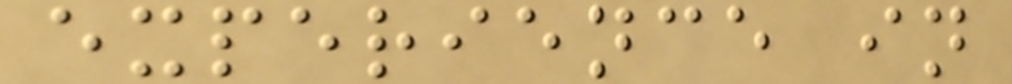experience in
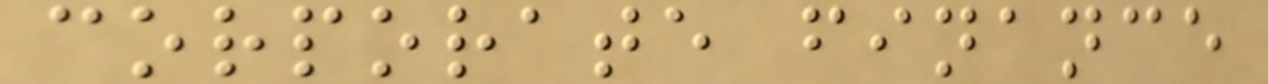corporate finance
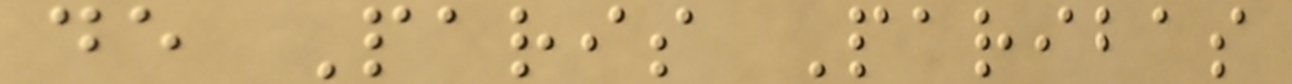de Paris Paribas
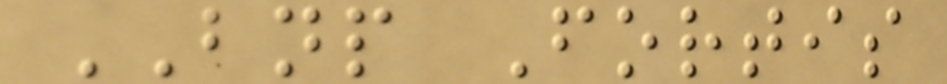BNP Fortis
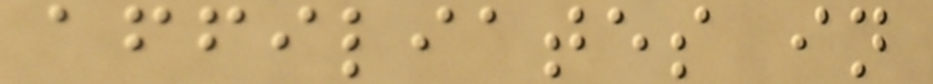affiliates in
